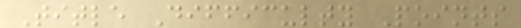Title Difficulty Points
